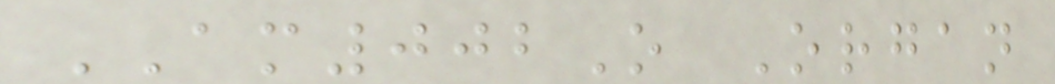AM002O Organ
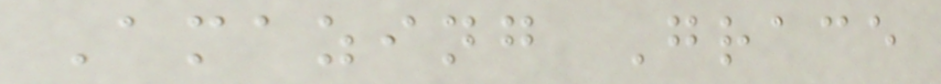Amazing Grace
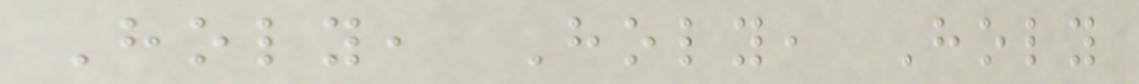Holy, Holy, Holy
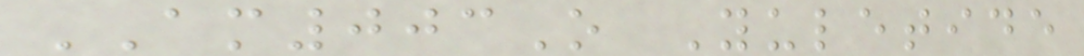AM003O Yuletide
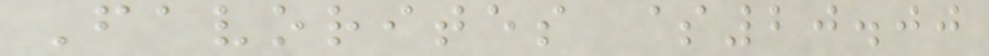Favorites $20.00
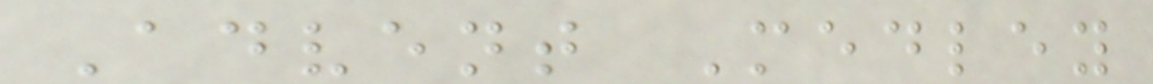Advent Medley
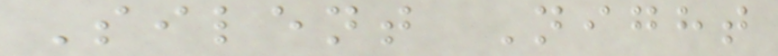Silent Night
